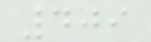409
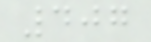407
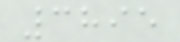3895
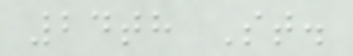24th St.
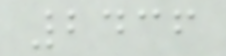2436
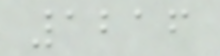1216
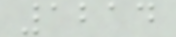1214
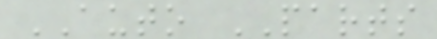AUTO PARTS
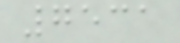7531
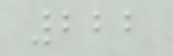222
